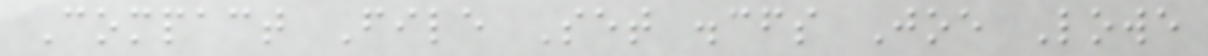Compact File Set .cfs Joe Lowe
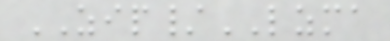ZIP/LZMA
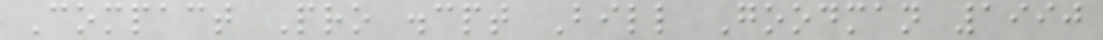Compact Pro .cpt Bill Goodman 1990
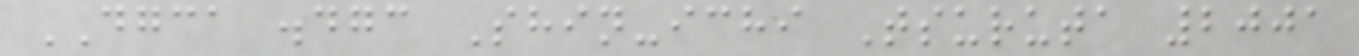DGCA .dgc Shin-ichi Tsuruta 2001
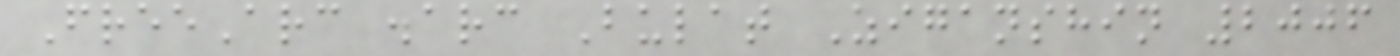FreeArc .arc Bulat Ziganshin 2006
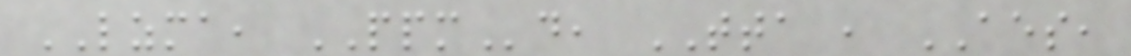LZMA, PPMd, TTA , AES,
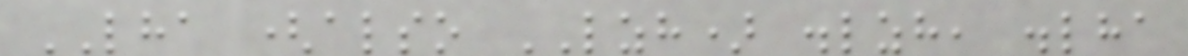LHA (also LZH) .lzh, .lha
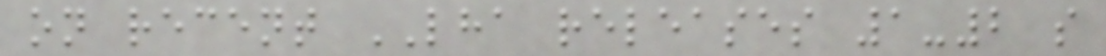on recent LHA releases 1-2 s
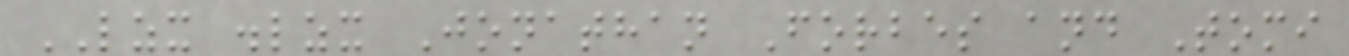LZX .lzx Jonathan Forbes and Tomi
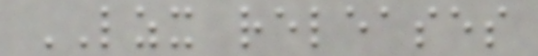LZX releases
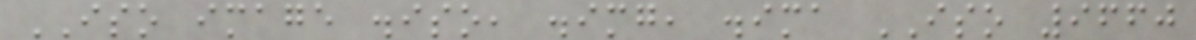ISO image .iso, .img, .ima ISO 9660
